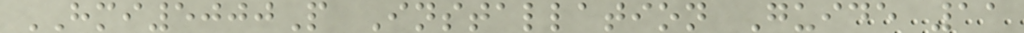HMI5000P Installation Guide 11
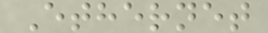Ethernet
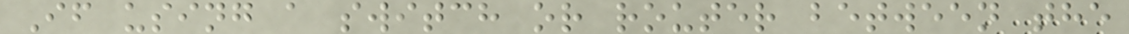If using a switch or router between the
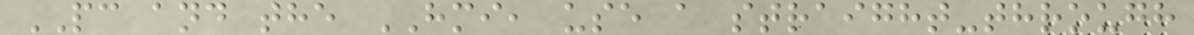PC and the HMI, use a straight-through
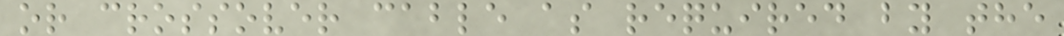or crossover cable as required by the
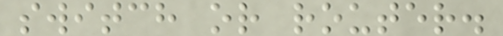switch or router.
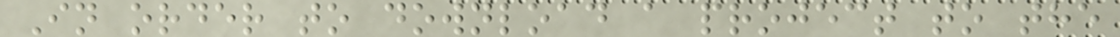In order to download a project to the
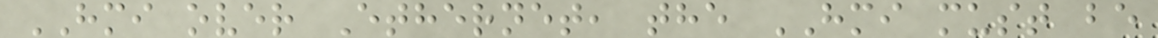HMI over Ethernet, the HMI must be
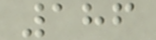186
